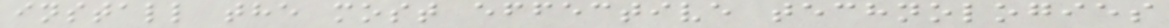install the most effective technologies
